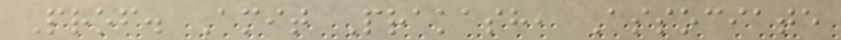Prof. Amit Prakash, Associate
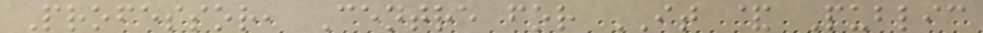Professor, Centre for IT & Public
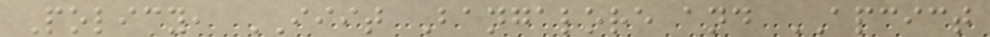Policy, IIIT Bangalore and APCICT
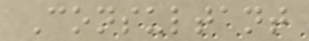Consultant
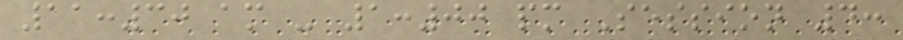11:30 am - 1:00 pm Session 4:
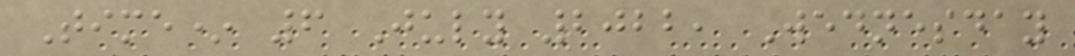Time* 6 July 2022, Wednesday
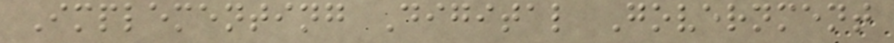Implementing Digital Government
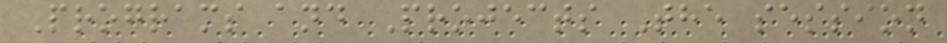Programs and Projects The session
